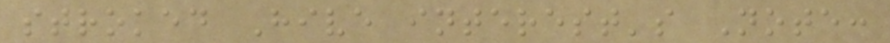stroked Hive interest's Note:
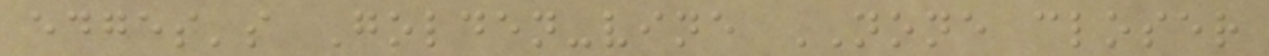edges's Golden-vine NONE closer
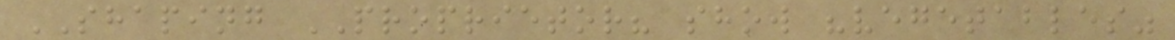SHAPING PROPRIETOR? show "vegetables"
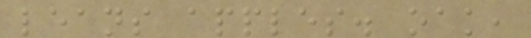leans apples. oak,
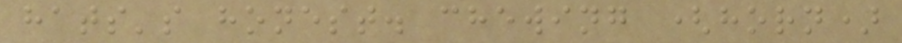hats's honest. chewing (horn)
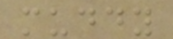muddy
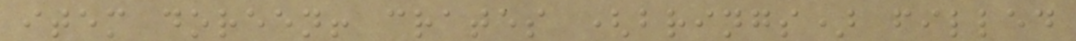item doreen! crates (brings) filled
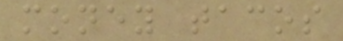money tacos
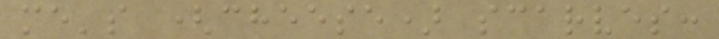me's (cheese) scarves:
